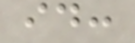id:
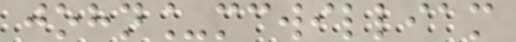john_mcwilliam
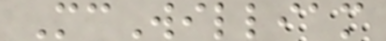McWilliam
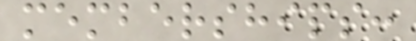memberships:
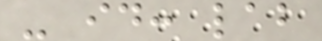- id: lab
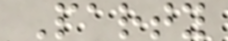Party
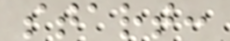start:
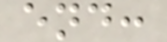end:
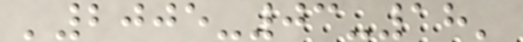'2005-03-18'
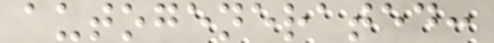autogenerated:
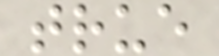true
